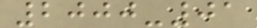2000-01
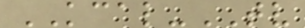KCAL-TV
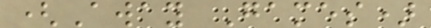(Away Games)
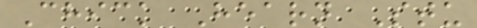Chick Hearn Stu
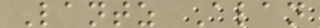Lantz Alan
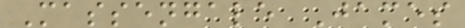Massengale James
